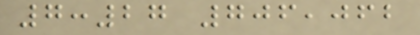7:27 706,062
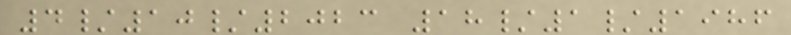4/10/2023 18/1/1986
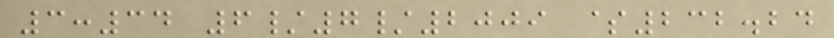3:34 6/7/2009 $232.24
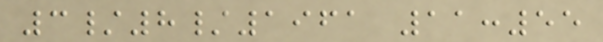3/8/1961 11:55
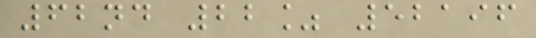62nd 22% 52196
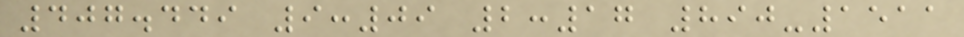407.449 9:09 2:17 890-1511
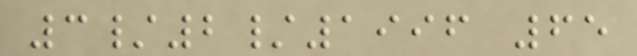3/2/1996 65
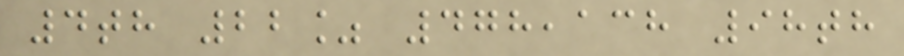4th 22% 478,138 98th
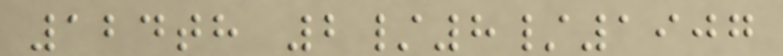124th 2/8/1907
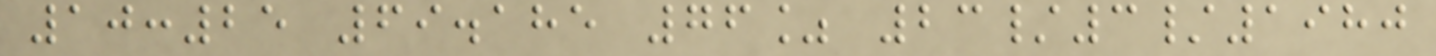10:25 69.185 76% 23/3/1980
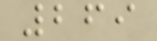269
